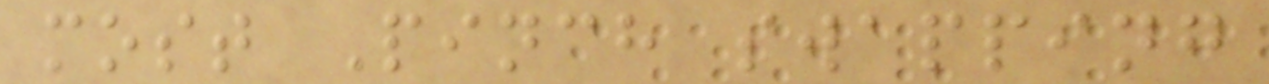most Pinch swapping
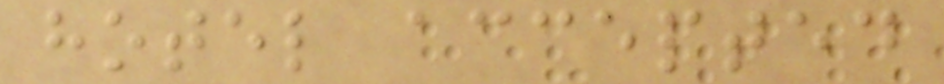hotel accepted
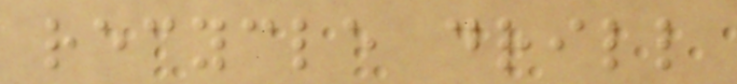recycle drill
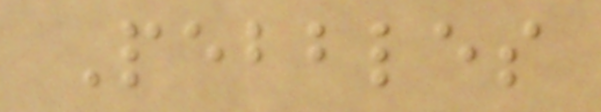Pebbles
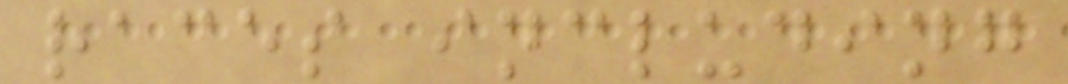races including
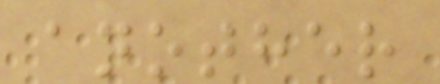another
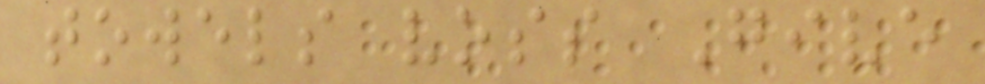towels voss Give
